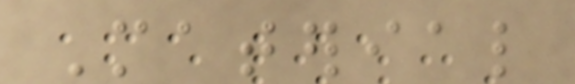Material
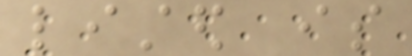listed is
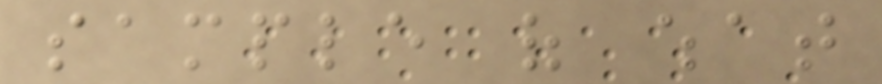sample of what
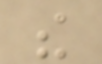the
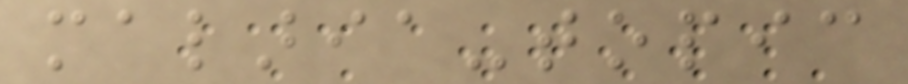malaria-topic
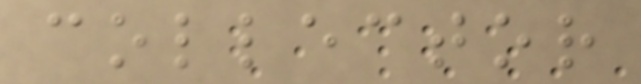collector
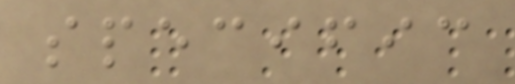specific
